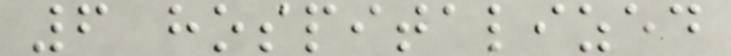6 hospitalized
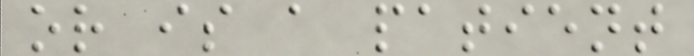or is a patient
